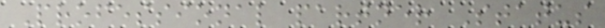Professional partner Status
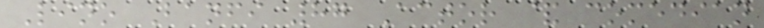Lino Banfi 87 Actor & comedian
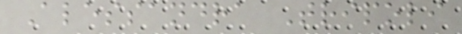Alessandra Tripoli
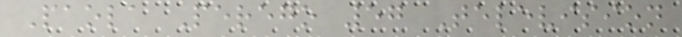Paola Perego 57 Television
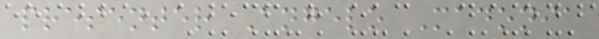presenter Angelo Madonia
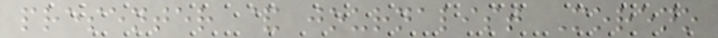presenter & journalist Moreno
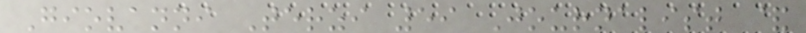Giovanni Terzi 59 Journalist &
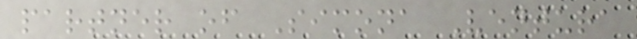partner of Simona Ventura
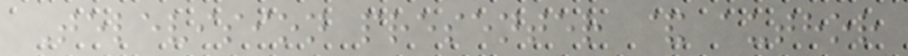Television presenter & author
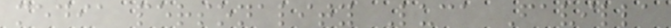media personality Luca Favilla
